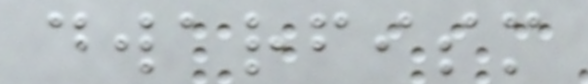dwarfism
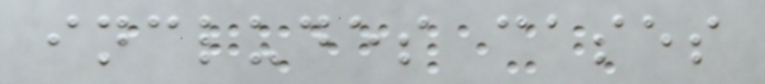includes cases
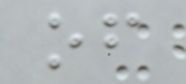of
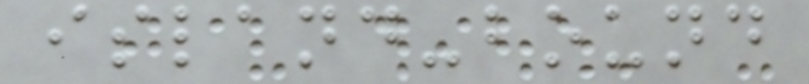island-bound
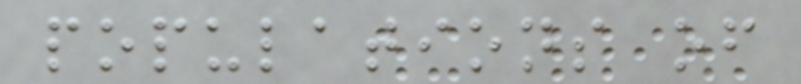populations of
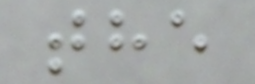the
